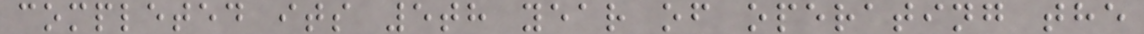completed its 5th year of operating the
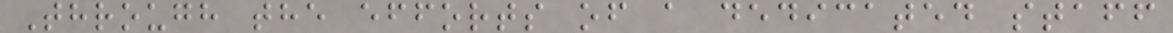Through the efforts of a dedicated staff
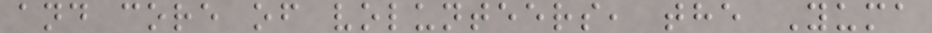and core of volunteers, the Yuma
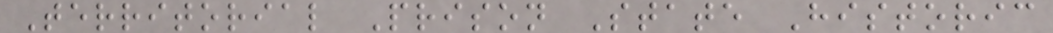Territorial Prison State Historic
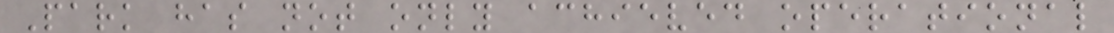Park has not only achieved operational
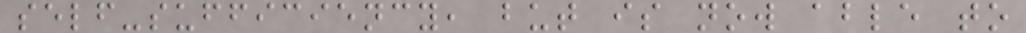self-sufficiency, but is now able to
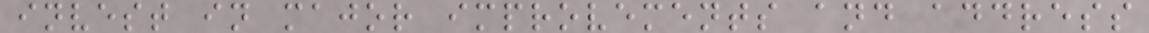invest in major improvements and address
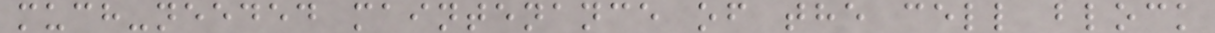much-needed maintenance of the cell block
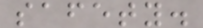safety.
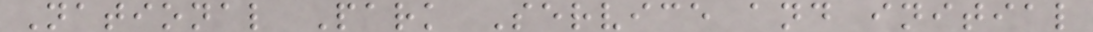National Park Service and initial
